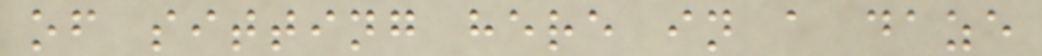of sitting here in a daze
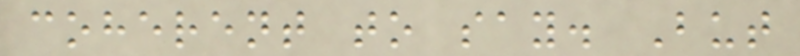coherent to say. But
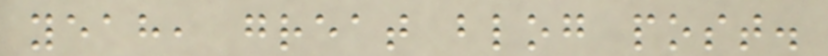yeah, great blog post.
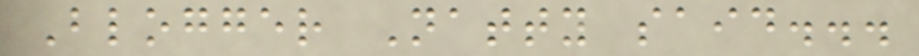Blogger Natty said...
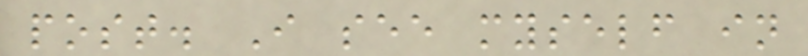post. I see myself in
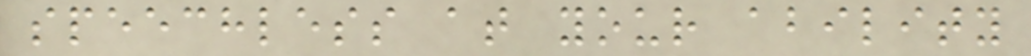speechless at your ability
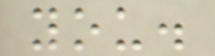you.
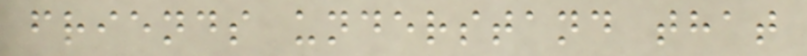friends understand that
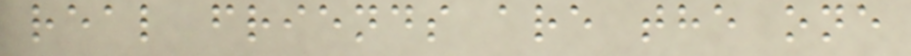real friends are the one
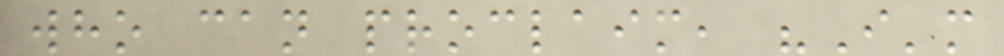who can proclaim, "I'm
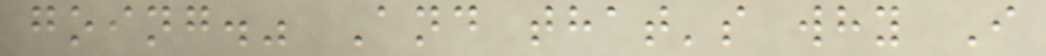going." And that's why I
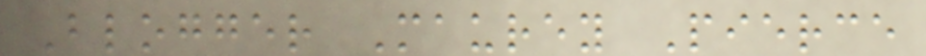Blogger Maurey Pierce
